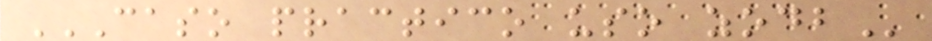CASO PRACTICO USO ZODB
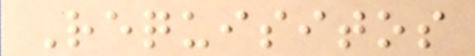Requisitos
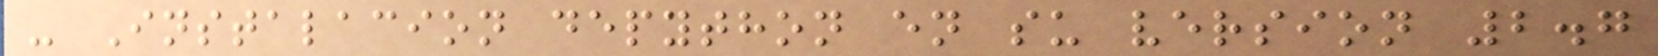- Instalacion depython en su version 2.7
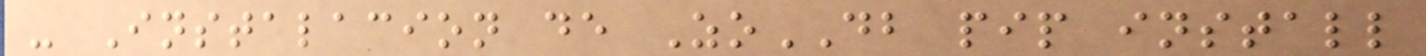- Instalacion de ZoDB pip install
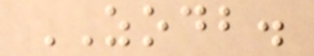ZODB.
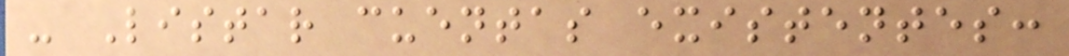- Listar cuentas existentes:
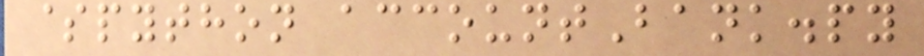$python accountBank.py
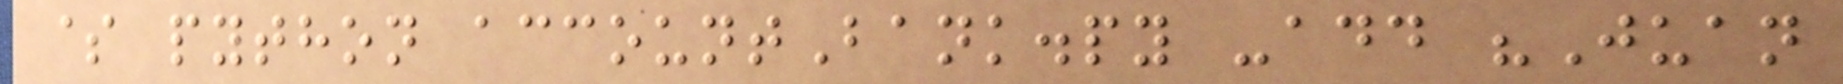$ python accountBank.py -add "Juan
